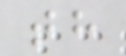th
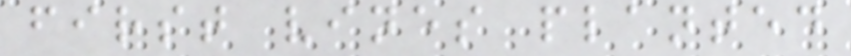first vines planted
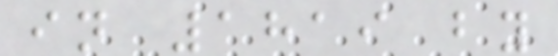in 1819 by
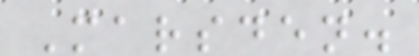Marsden.
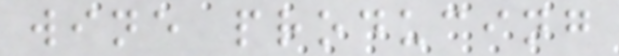wine producing
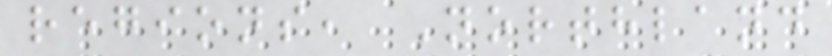regions, Northland
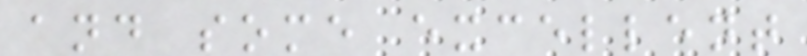and some excellent
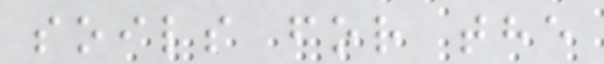soils for the
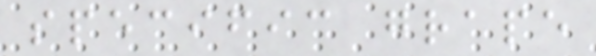specific grape
